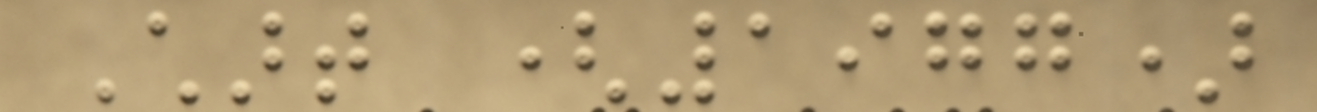Chart (1977)
